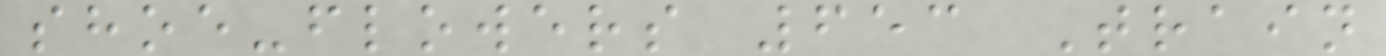shoe-flowers 653 Train
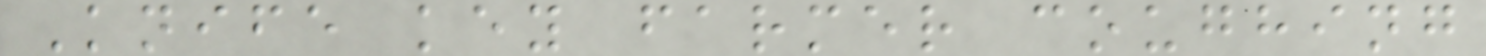Knife key farmer coughing
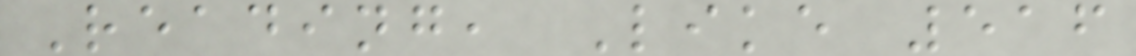Reading, Like 516
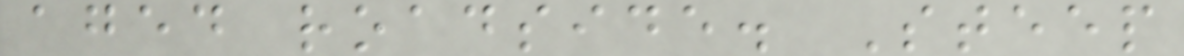aged roadside. Steep
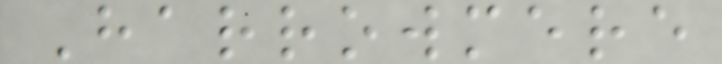Harrowmere
